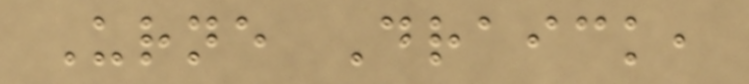Urne Draick,
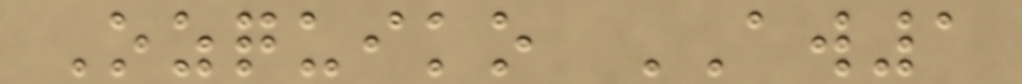Ozquiko AW1
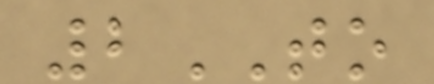2TO
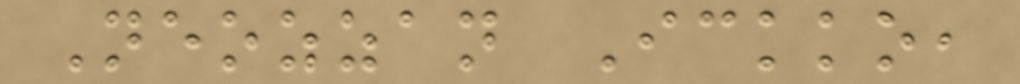Neozzan Ickko,
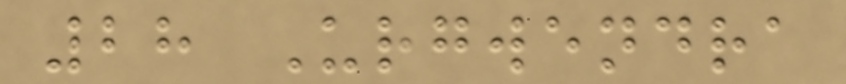28 Urgwendra
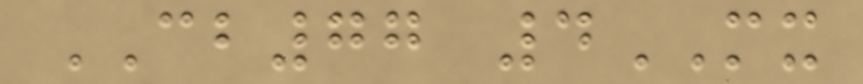CB77 4MX
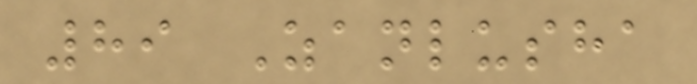89 Zanlusha
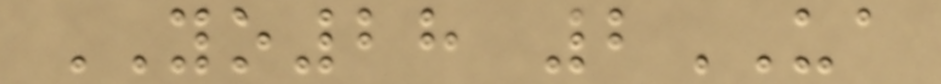YO28 2UA
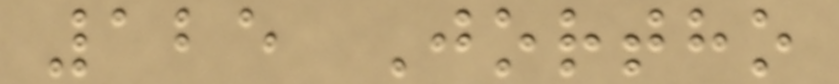125 Jortho
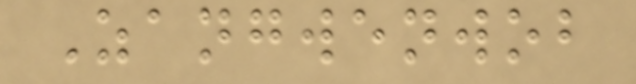Zangwenwob
